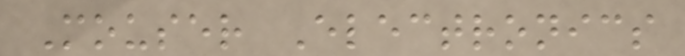Mouser Electronics
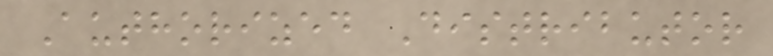Authorized Distributor
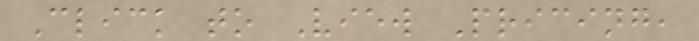Click to View Pricing,
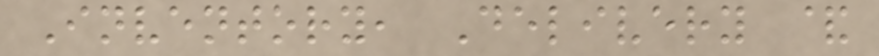Inventory, Delivery &
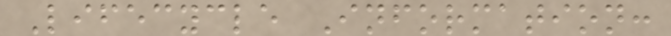Lifecycle Information:
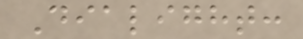Dialight:
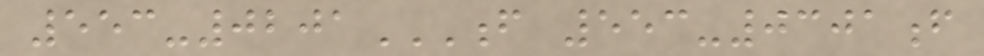553-0201F 553-0301F
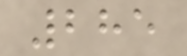285
